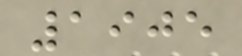1905
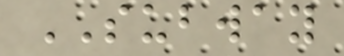SUBWAY
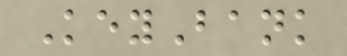KeyBank
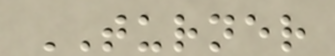TURNER
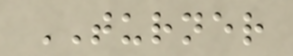TURNER
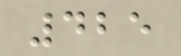425
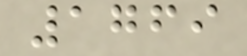1769
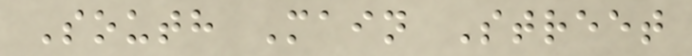South Main Street
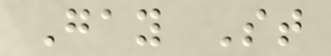Gay St
